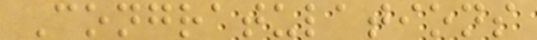Congratulations
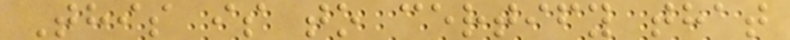This is to certify that
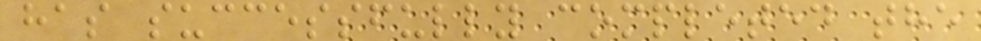has successfully completed the
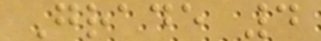Grade 4
